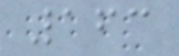163
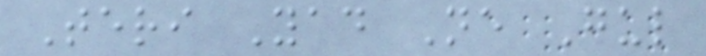Teri Yad Ne Gul
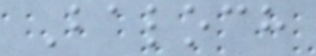Baloch
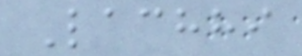Lachhi
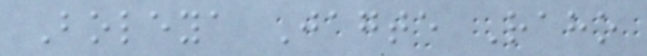Boleya Jagte Raho
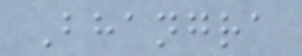Bhangra
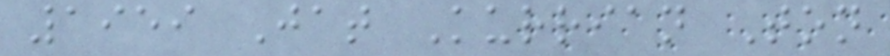1959 Jat Kurrian Ton
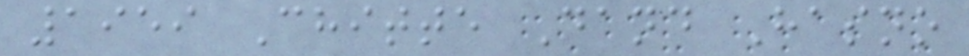1959 Chitte Dand Hasno
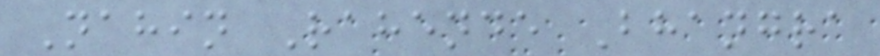Nahin Rahende Bhangra
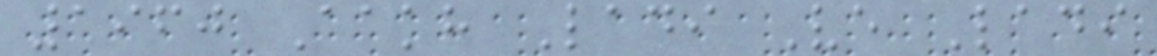1960 Aakh Ladi Ve Ladi
